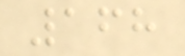168
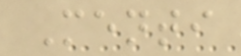Menti
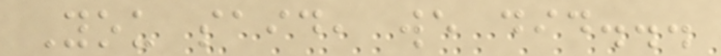You said, we did...
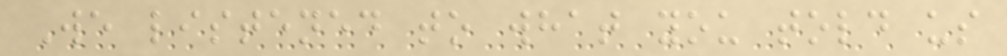We listened to what you told us
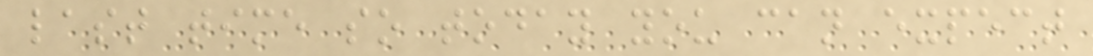last time so today you can expect
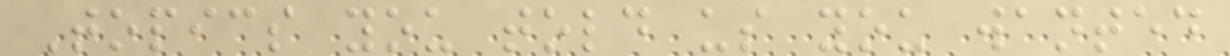Topics you told us you wanted
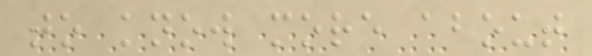to know more about
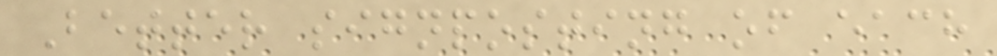Better signposting of each
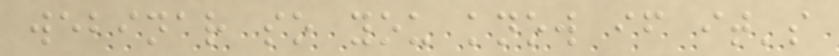webinar so you know if it's
